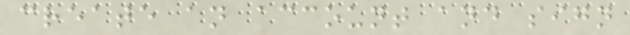create an account and sign
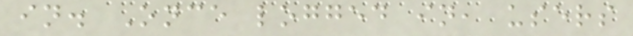in. Once logged in, users
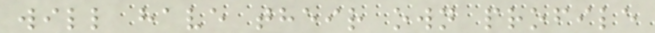will have their own profile
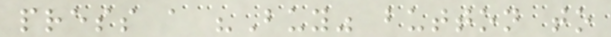press a "Buy" button to
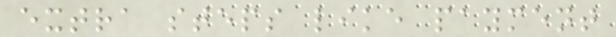extra steps like payment
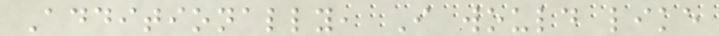Additionally, I would like
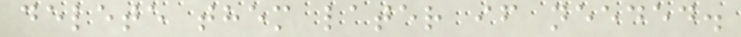delete them later if needed.
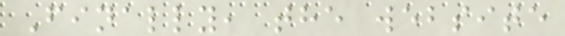Finally, the website
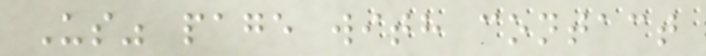Us" page with contact
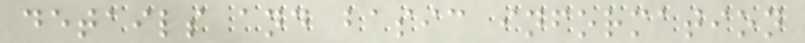details and basic information
